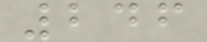246
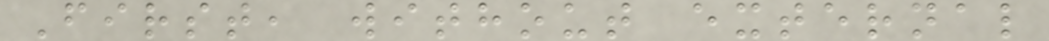First, without external
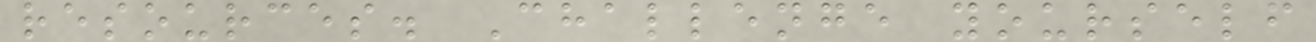resources. Challenge yourself
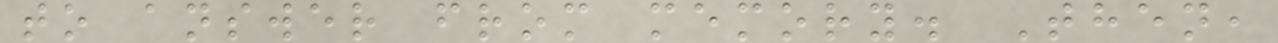to answer from memory. Then,
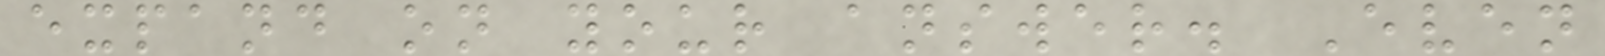expand on your answer. Even
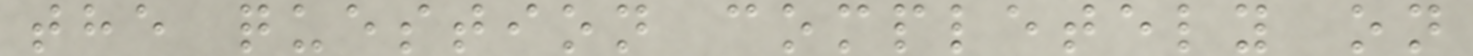the question completely on
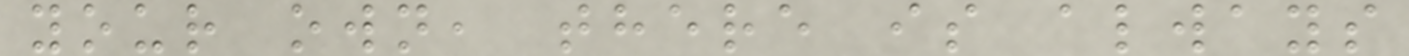your own, there is always
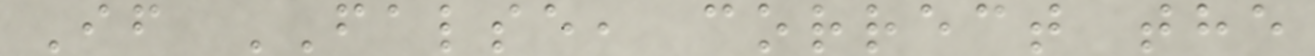If FALSE, correct the
